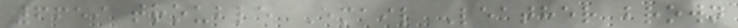6659 trouble Email Leather brown
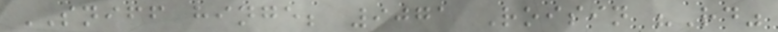SNIFF hinge; 9071 Roisin "Rd"
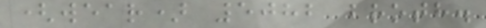(wear) 5082 broth.
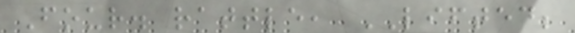Four. rattle, LIFTED;
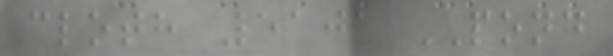cloth 5101 POND
